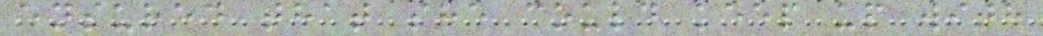ensured that she could keep up with
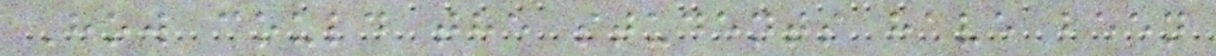How could the students have been
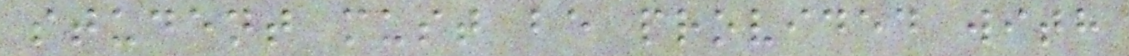student must be provided with
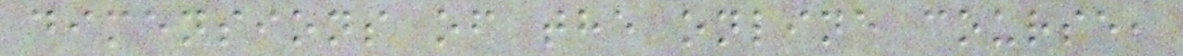dimensions of the online course,
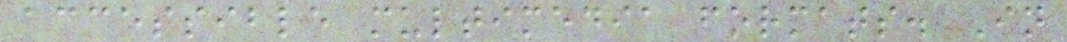accessible multimedia formats. In
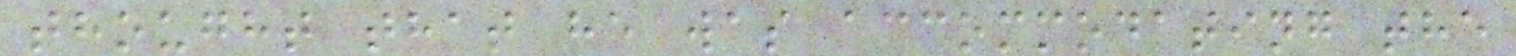thought that he was accommodating the
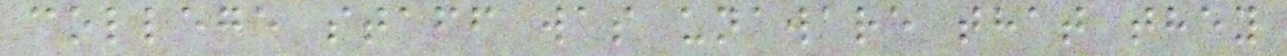college staff was unaware that they
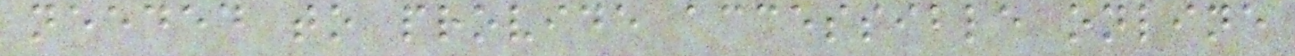needed to provide accessible online
